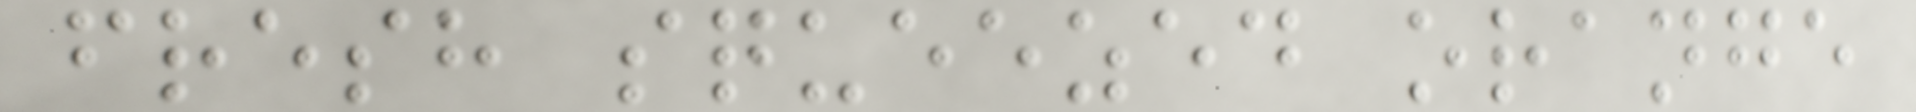fresh squeezed orange
